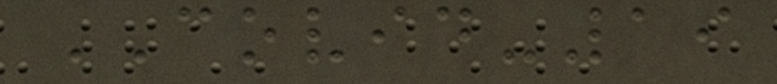COVID-19
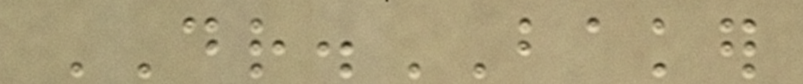DR.BAKER
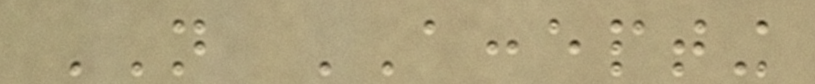NOT ACCEPTING
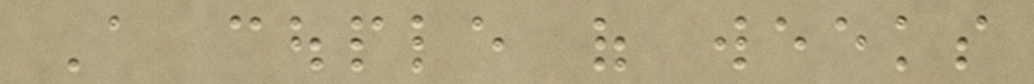A couple of weeks
